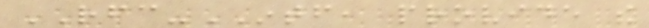RFC-INTF, provide the
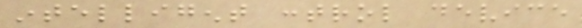intelligent control device
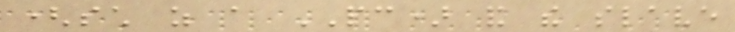(such as a PC) and the slave
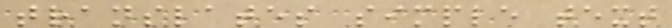translates simple text
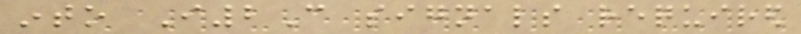into I2C signals required
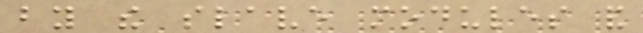by the slave modules and
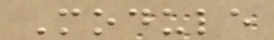Module
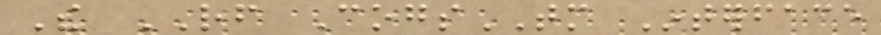The RF CogsTM Interface
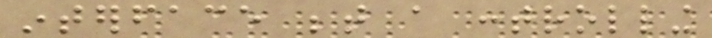interface between a controlling
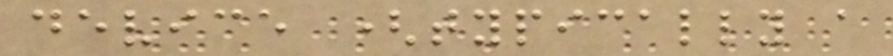device (typically a
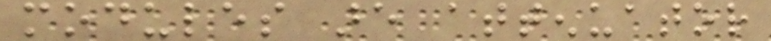modules are attenuator
